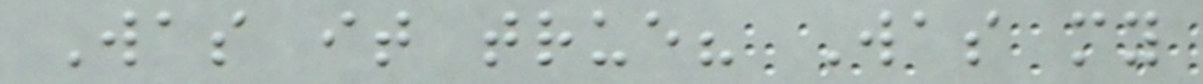Was it true? Was my
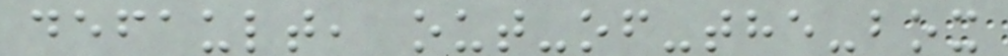default, out-of-the-box
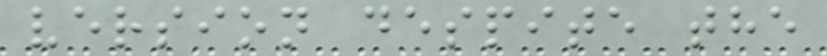version despite the
